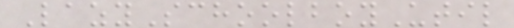LazySchoolboyUtil
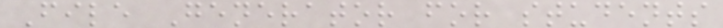File Generator for students
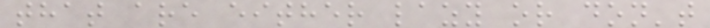that are either lazy or don't
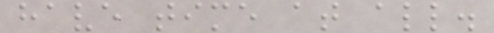have time at all.
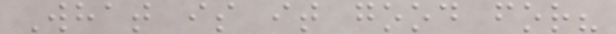What is it good for?
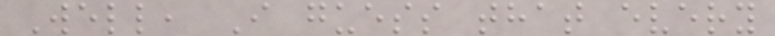Well, I guess that every
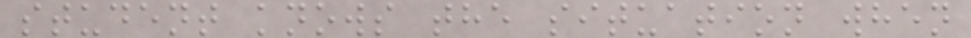student knows the situation when
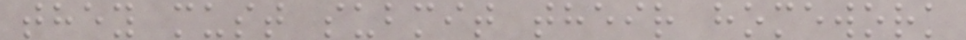they must submit their homework
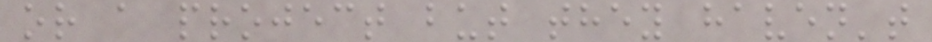or a project but they haven't
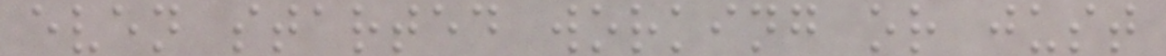even started working or just
